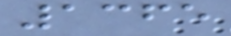1365
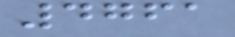4761
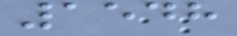1548
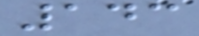143
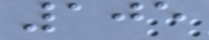105
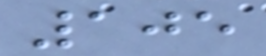105
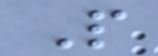P
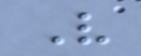V
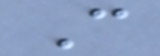C
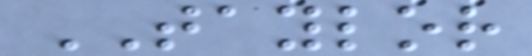TAYLOR
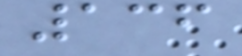136
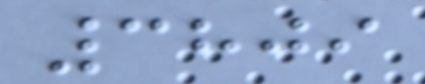3809
